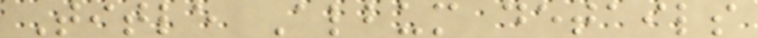Title Album details
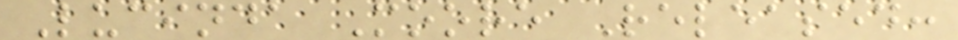Lucinda Moore Released:
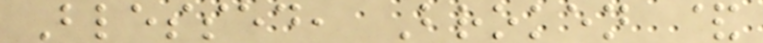Blessed, Broken &
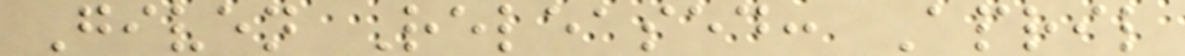Given Released: April
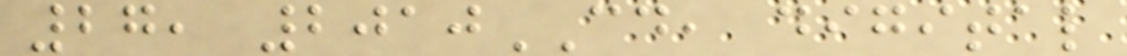27, 2010CD, digital
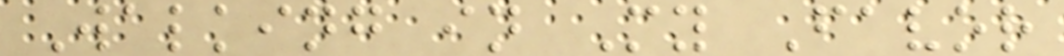Walking in My Favor
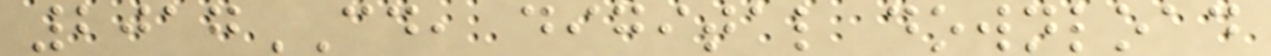2017CD, digital download
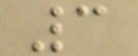3
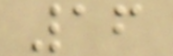16
